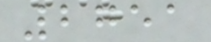2751
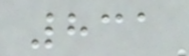831
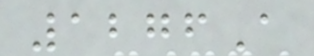1276A
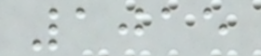1015
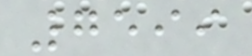7599
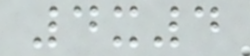4x4
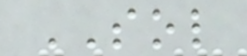SOL
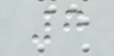7
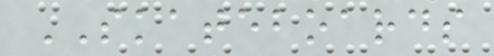SKATEBOARDS
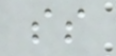ss
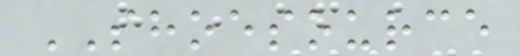SHOESOURCE
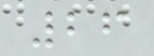26
